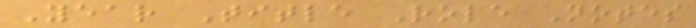Year Title Role Notes
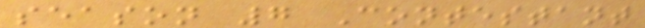season 7 Contestant
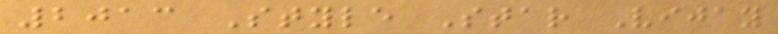2013 Style Star Vijay
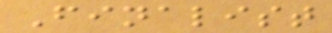Finalist
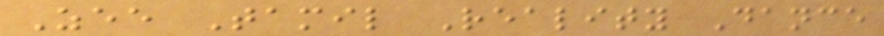Zee Tamil Reality Dance
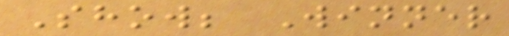Show; Winner
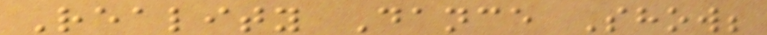Reality Dance Show;
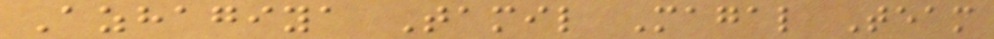Azhagiya Tamil Magal Team
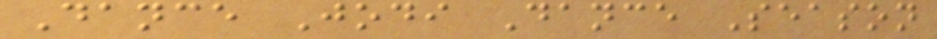Dance Jodi Dance Season
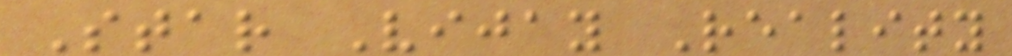Star Vijay Reality
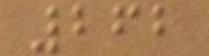262
